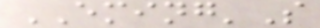EMING'S
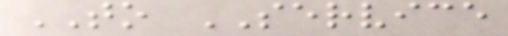TO SERVICE
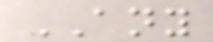ANY
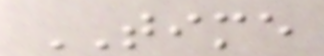TIME
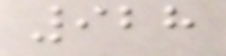928
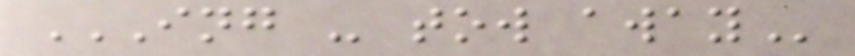ING - TOW AWAY
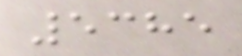5385
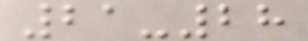21-28
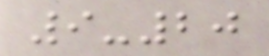9-20
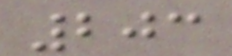203
